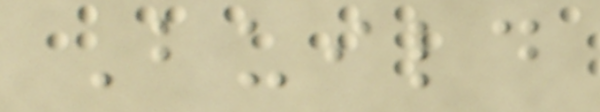Build
